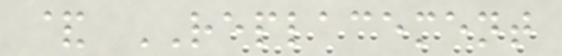& REPLACEMENT
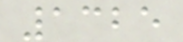1325
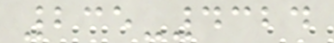235-4324
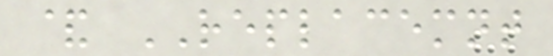& REPLACEMNT
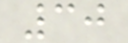30
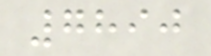7890
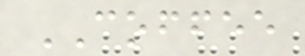COFFEE
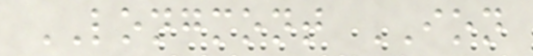LONGMONT ION
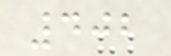402
